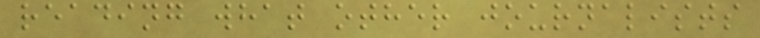reading what other journalists
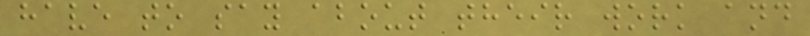have to say about their work and
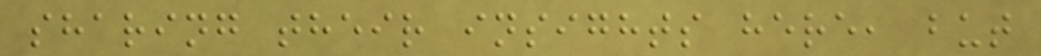sharing their insights here, but
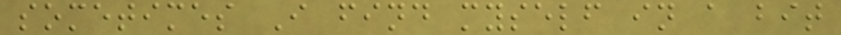sometimes I find myself in a bit
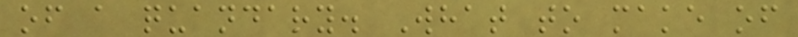of a quandary. What to make of
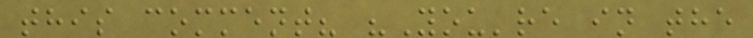this comment? "You're in the
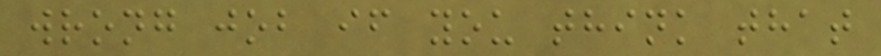wrong job if you think that
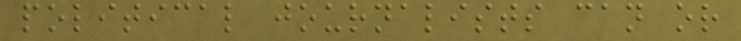political journalists can or
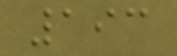193
